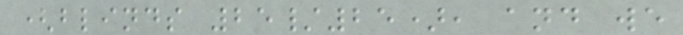(blinds 25/25), and we
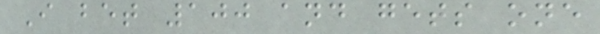I bet 100 and gets one
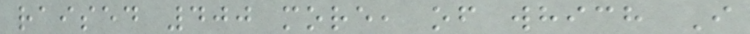raised 400 more, of which I
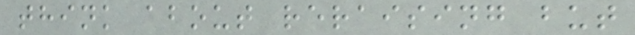think about reraising but
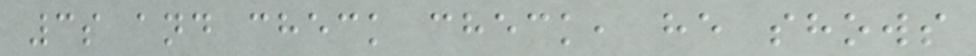3s and check check, he shows
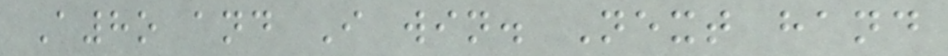A8o and I win. Next hand
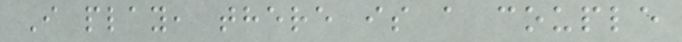I play, there is a couple
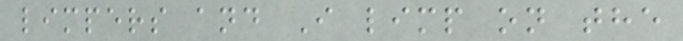limpers and I limp on the
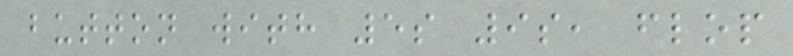button with 5s 9s, flop
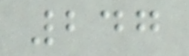247
